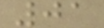01
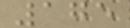175
